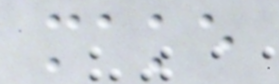make
